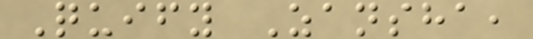Quify Zansha,
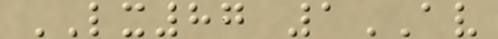LX87 1AV
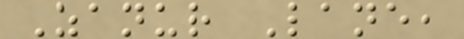Zanur Lane,
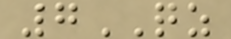7QZ
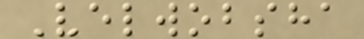Velwobsha
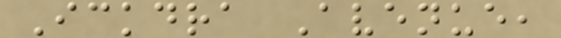Ickdra Avenue,
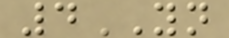4YN
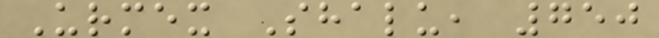Urmex Shalu, 750
